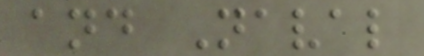and Naval
